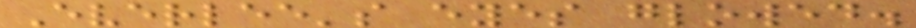Everlee's eyes glowed.
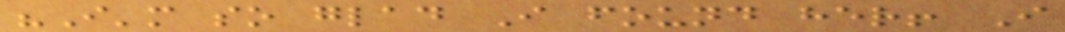"I'm so glad I found her! I
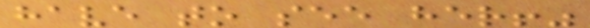have to see her!"
